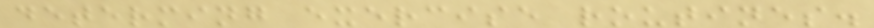determing exercise routines.
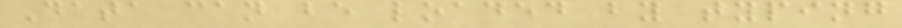Data can be loaded by typing
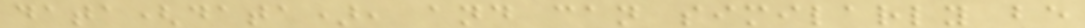data(data), and can similarly be
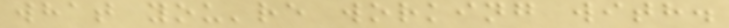what you're working with.
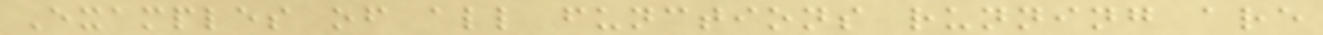Examples of all functions running are
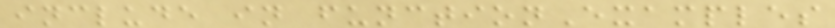include in functionExamples
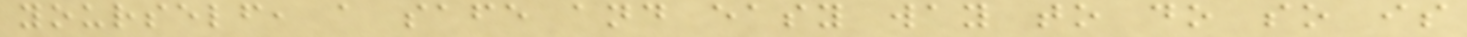yourself, a safe and easy way to do so is
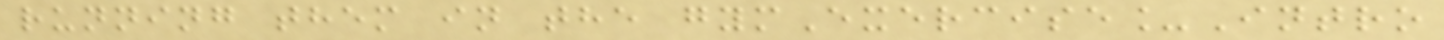running them in the gymExercise_Intro
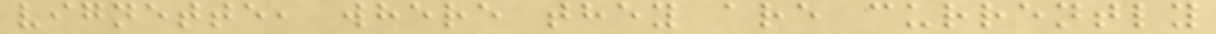vignette, where they are currently
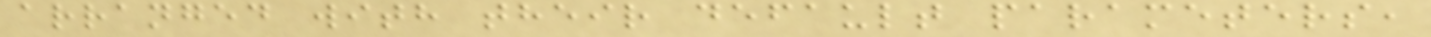arranged with their default parameters,
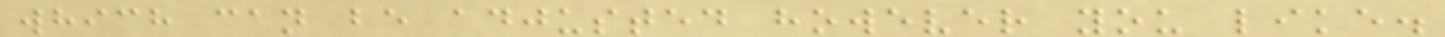which can be adjusted however you like.
